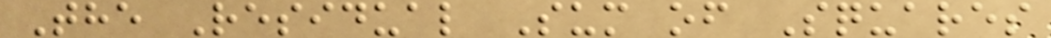The Residual Sum of Squares
